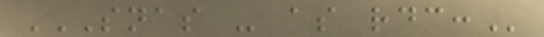SNAS - AS RDC:
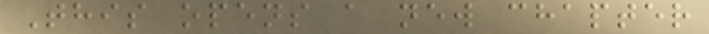This opens a new chapter
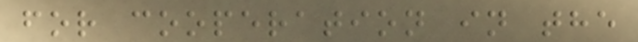for cooperation in the
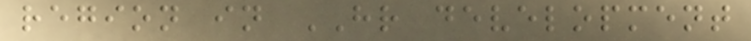region in HR development
